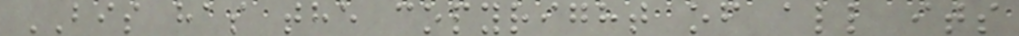BIS has the copyright of all its
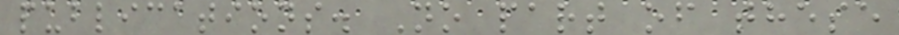publications. No part of these
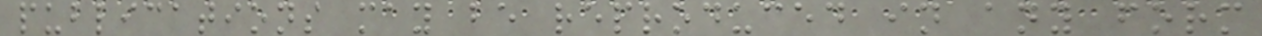publications may be reproduced in any form
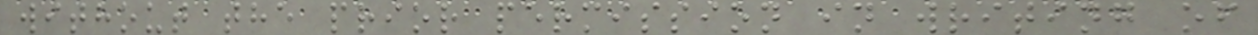without the prior permission in writing of
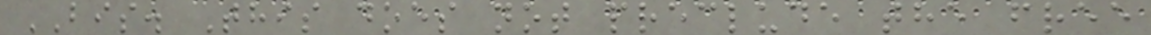BIS. This does not preclude the free
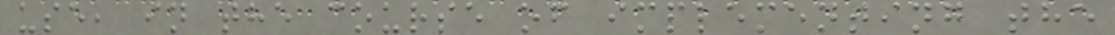use, in the course of implementing the
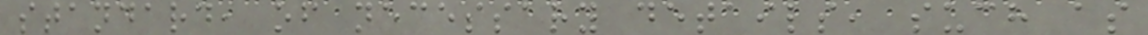standard, of necessary details, such as
